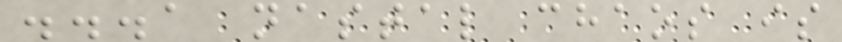...a nastal chaos is
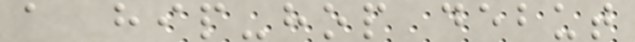a hip-hop debut
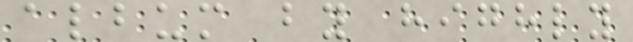album by highly
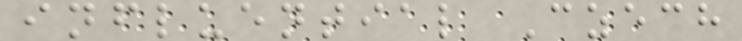influential Czech
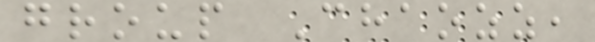group Chaozz,
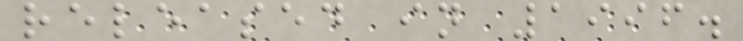released in 1996.
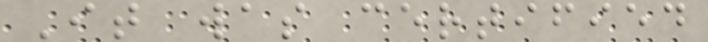It was certified
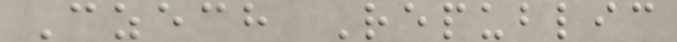Czech Republic
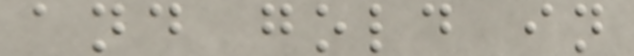and gold in
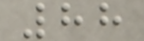88
